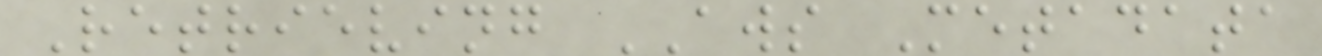Retrieving AWS Metadata
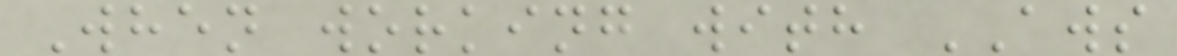When working with AWS
